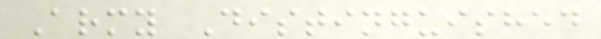Army Distinguished
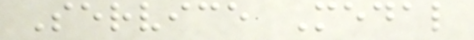Service Medal
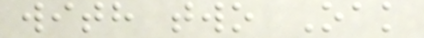with two Oak
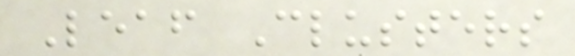Leaf Clusters
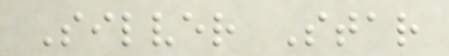Silver Star
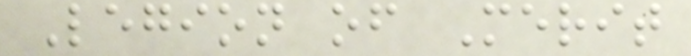Legion of Merit
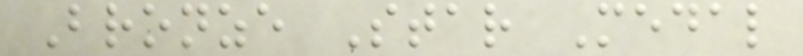Bronze Star Medal
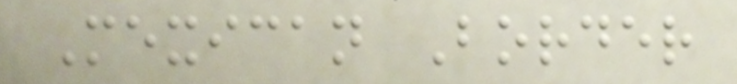Mexican Border
